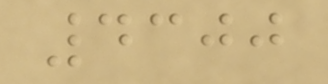4300
